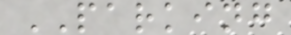PARKING
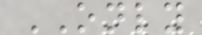ONLY
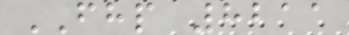FHP 8211
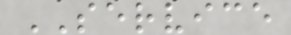SERVICE
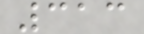313
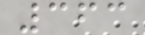363
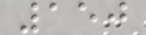150
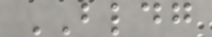BLDG
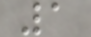1
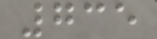735
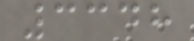3348
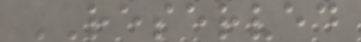RESERVED
